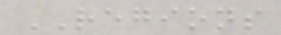REGIONS
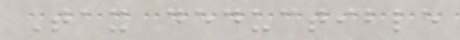Tax deductible
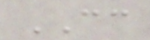CC
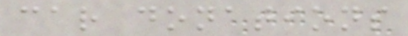car donations
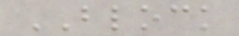BLOCK
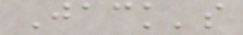Jack's
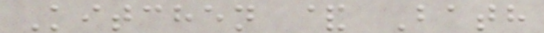Kitchen & Bath
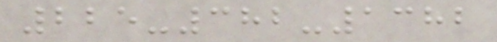225-382-1382
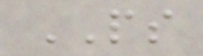PS
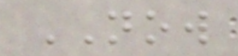NOW
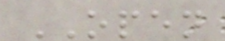OPEN
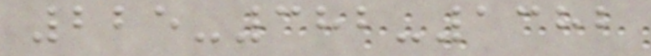225-382-1382
